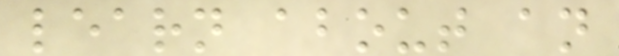learn about an
